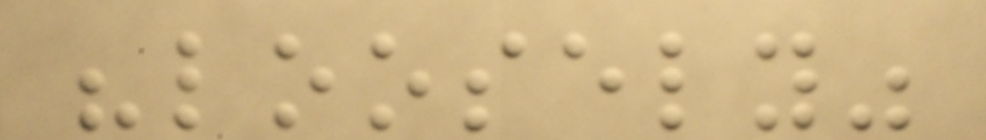"loosely"
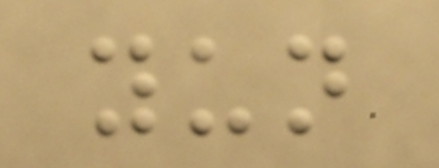yun
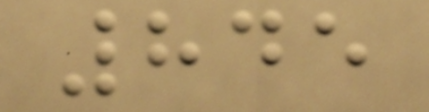845
